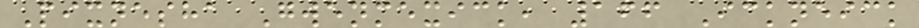Pixnesha Gwenmexick, 166 Ickneick
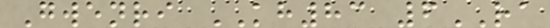Gwenri KH83 6RA
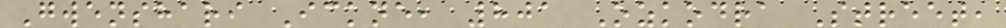Gwenshari Ickne, 801 Ozkodra Street,
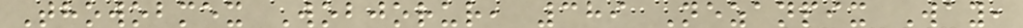Thowobmex Wobjorur, 389 Nezanpix Way,
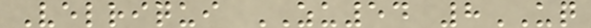Velriqui ZU54 8UQ
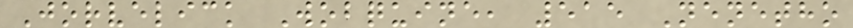Jorvelick Wobquine, 515 Nenetho
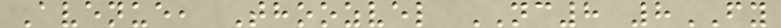Avenue, Thoozvel NC8 8FY
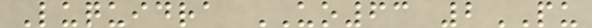Luquidra UO63 2PU
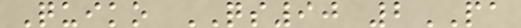Quiko QS90 2PA
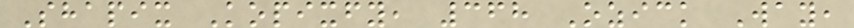Shapix Kopixfy, 368 Ozick Way,
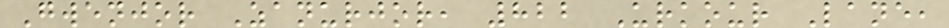Gwenjor Zanurjor, 822 Urkour Lane,
